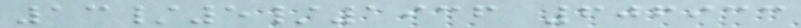13/5/1936 606933
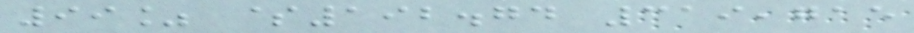99% $192.74 319,715
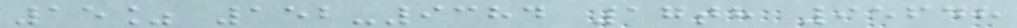15% 152-9384 17th 95648
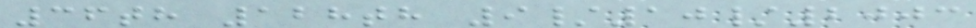36th 128th 9/10/2003
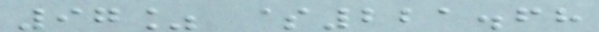97% $221.68
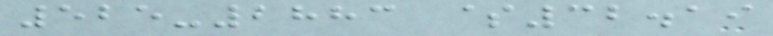525-2883 $32.19
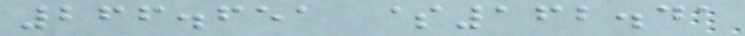266.651 $162.41
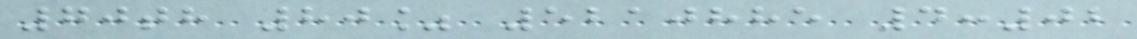70th 80% 5210885 4:02
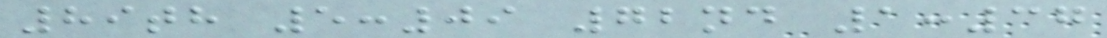89th 5:09 72nd 1:37
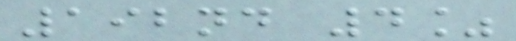192nd 4%
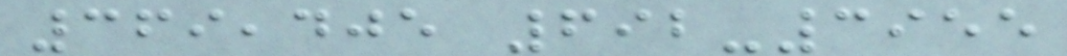369,405 692-3955
